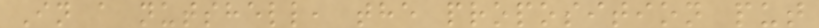In a nutshell, the proposition put
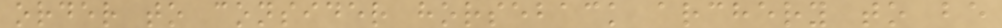order to consider horseback archery to be
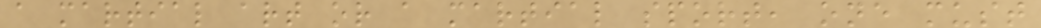a martial art or a martial sport, one must
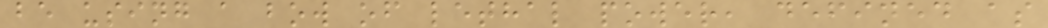be using a bow of lethal power, defined as
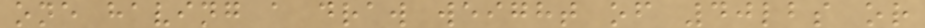one having a draw weight of 40lbs or
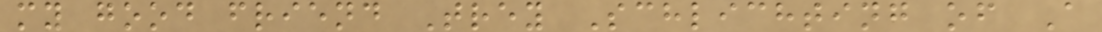my good friend Trey Schlichting of A
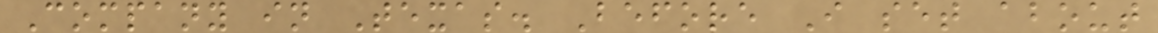Company in Texas. Before I set about
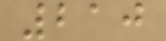210
